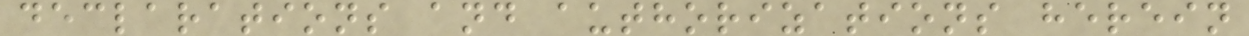declarations and authorizations herein
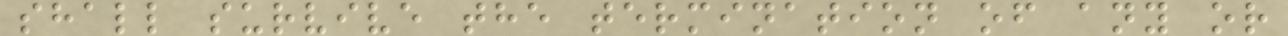shall survive the termination of any or
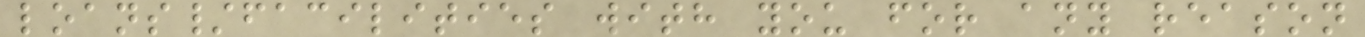loans/facilities with you for any reason
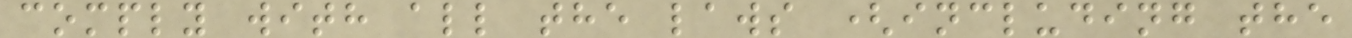comply with all the laws (including the
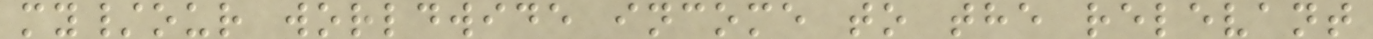my/our worldwide income to the relevant
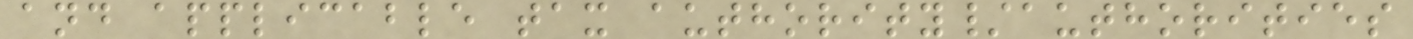and applicable tax authority/authorities
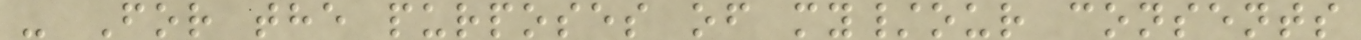- For the purposes of my/our consents
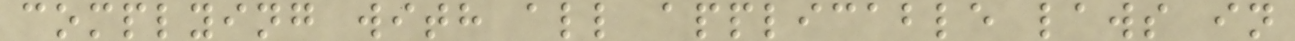complying with all applicable laws in
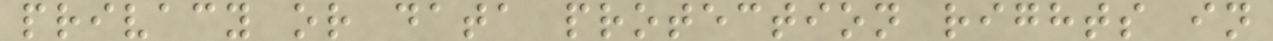privacy or data protection rights in
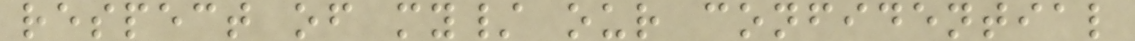respect of my/ our confidential
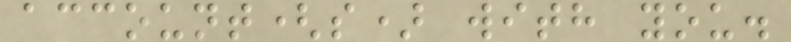account(s) with you.
